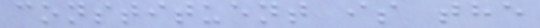constituent is the
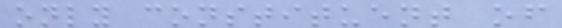only constituent of
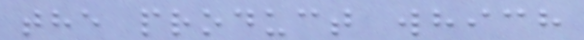the product which
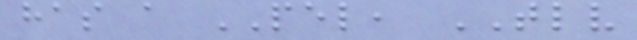has a PEL, TLV
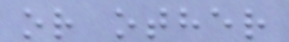or other
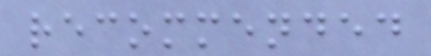recommended
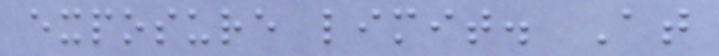exposure limit. At
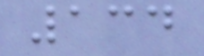134
